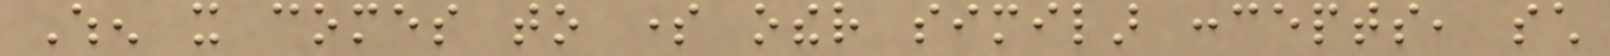When it comes to some other similar concepts, such
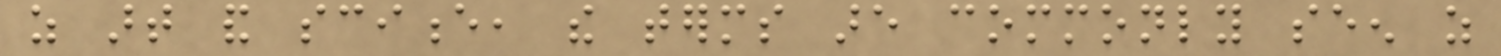as art and science, the terms are commonly seen as
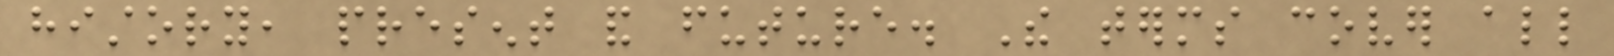history, present and future. The terms cover all
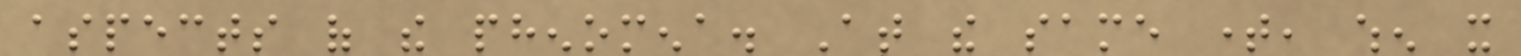aspects of the phenomena. At the same time, when it
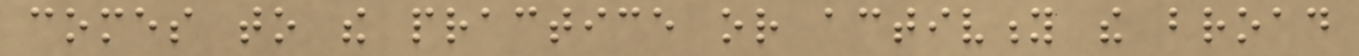comes to the practice or activity the broad
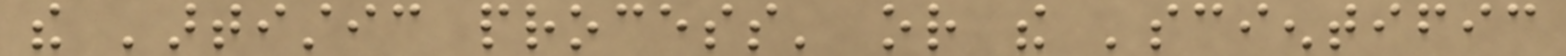the 'artistic process' or the 'scientific
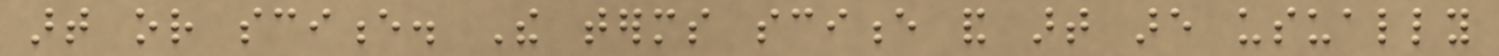art or science. The terms science and art are usually
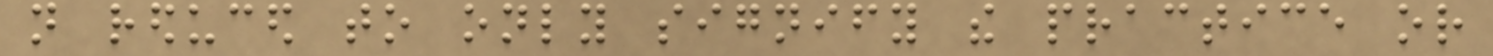not reduced to only signify the practice or
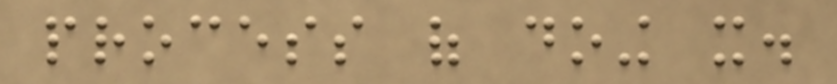process of doing it.
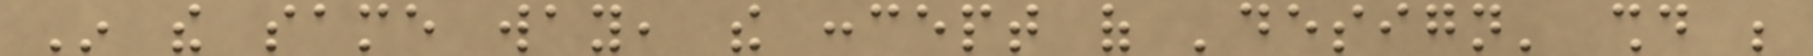In the same way, the concept of 'design' should be
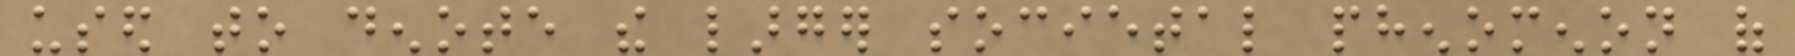used to denote the larger societal phenomenon of
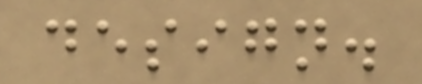design.
